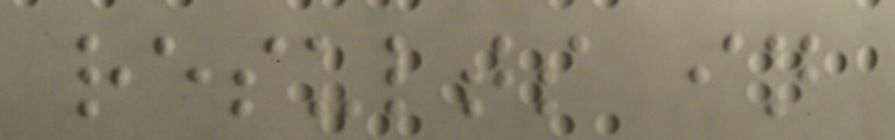results in
